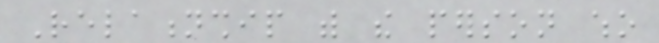Relationship with the person who
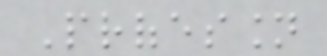Profession
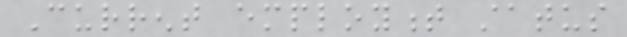Current employment status
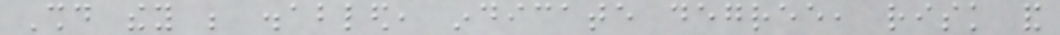Should they be disabled, indicate degree, risk and
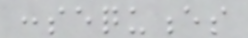consequences
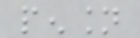pension
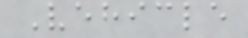Vehicle
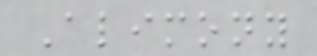Alimony
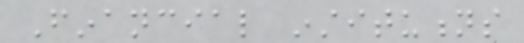Financial institutions
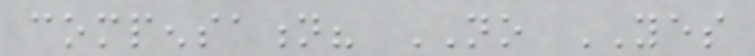compensation? NO YES
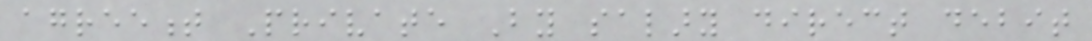agreement Private By salary direct debit
